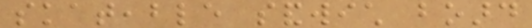skateable sandwich board
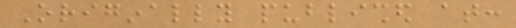Originally published at:
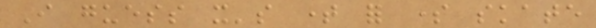I guess it's time for some skate
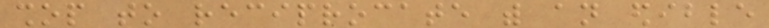shop to reciprocate with an edible
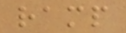ramp
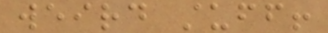weird stuff!
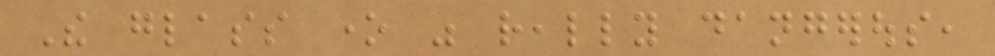The glass one was really dangerous,
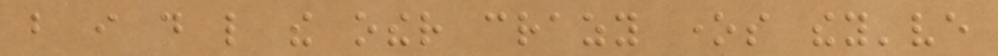but i do like the other crazy ones they've
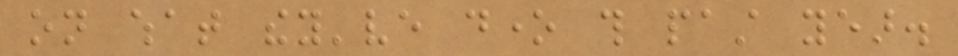on what they've done this past year.
